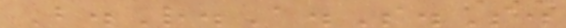B.R.A.S.S.
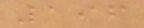196
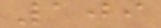109
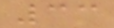33
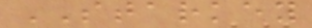STARKEY
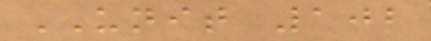UNIT 102
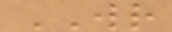WR
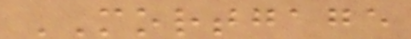MORTGAGE
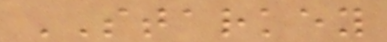STARKEY
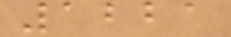1221
